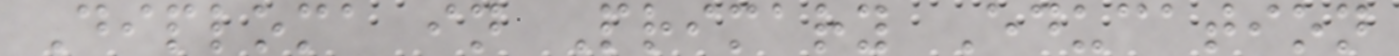Diploma in Primary Education
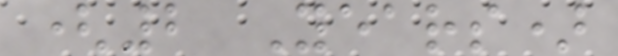(2 Years)
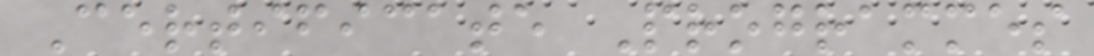Certificate Programmes
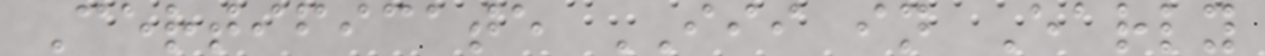Certificate III in Early
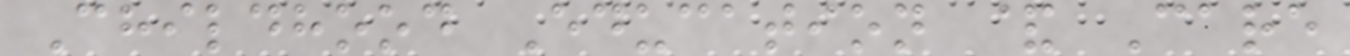Childhood Education & Care
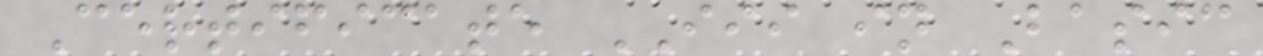Certificate III in Basic
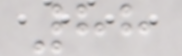88
